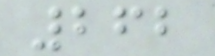262
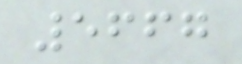5667
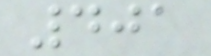401
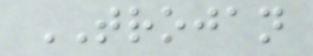TROJAN
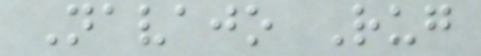Navajo Rug
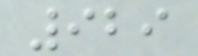929
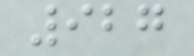927
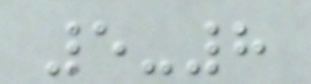5-8
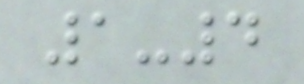1-4
